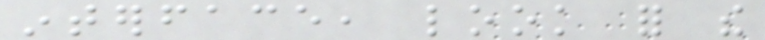interface, look for the
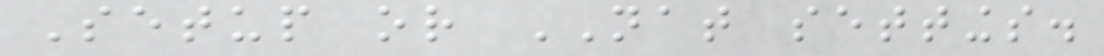Setup or NAT settings.
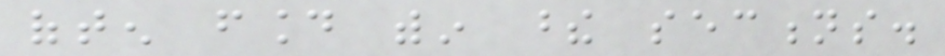often found within these sections.
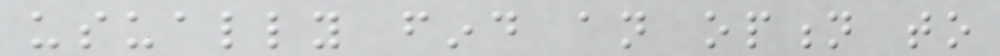usually find an option to
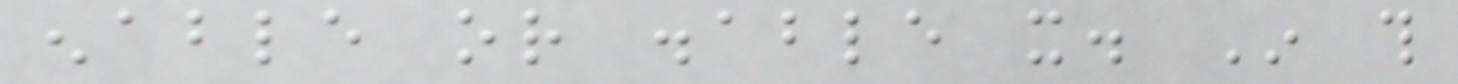enable or disable it. In this
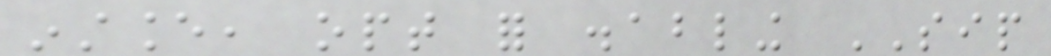instance, opt for disabling SIP
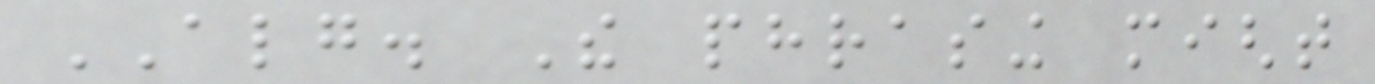ALG. The phrasing might
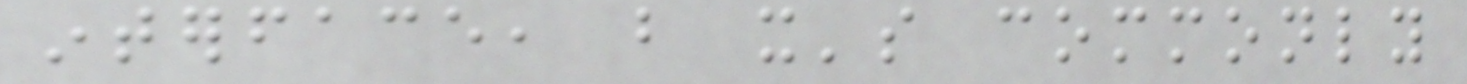interface, but it's commonly
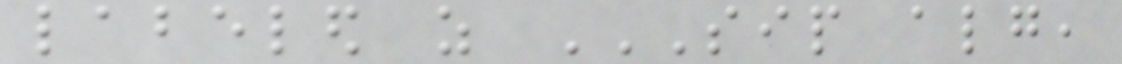labeled as SIP ALG,
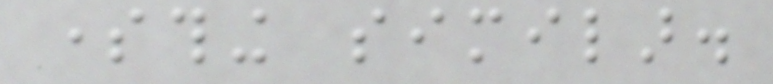something similar.
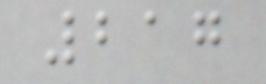217
